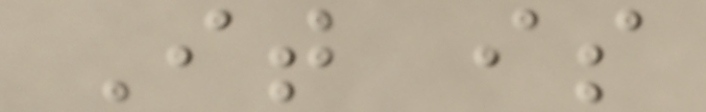It is
